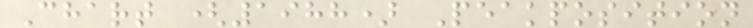Chart (1988) Peakposition
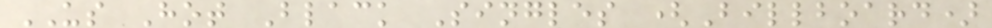US Hot Black Singles (Billboard)
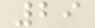29
